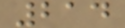214
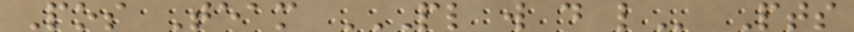Pos Team PL W D L Pts
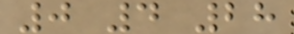0 4 28
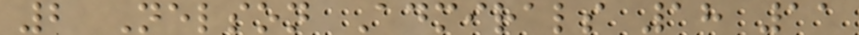2 Nelson Admirals 18 11
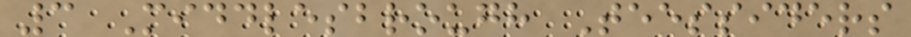3 Middlesbrough Teessiders
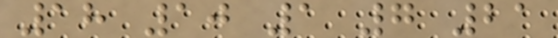18 10 1 7 21
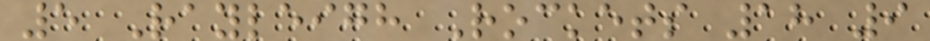5 Rayleigh Rockets 18 9
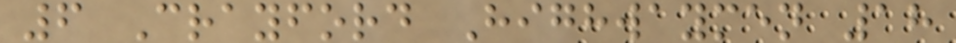6 Crayford Highwaymen 18
